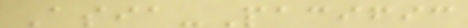Asia-Pacific
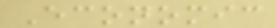Economic
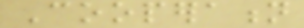Cooperation
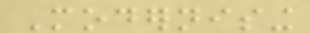Modernising
